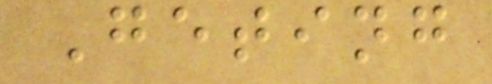Geting
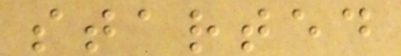started
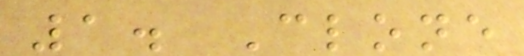1. Clone
